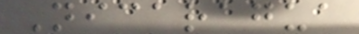Nicaragua
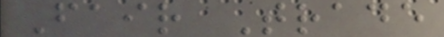Fair Trade
